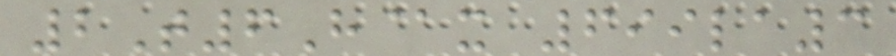2T6H@x 699la3
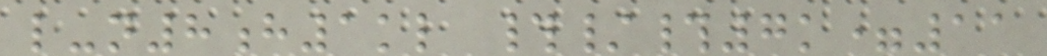l-n8h1kl #/#7k=11
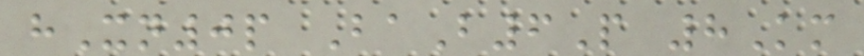hXn0p BaB6P 8Km
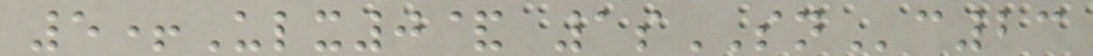5+Ulx0& 1sSNc23
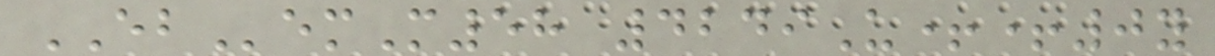EBemM58 4249U++0y
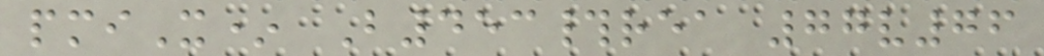pmiX* B453#rea 77v76
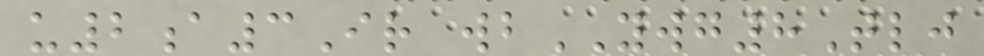u2a3Ir wbYWG8Tlj
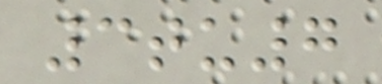3tu7
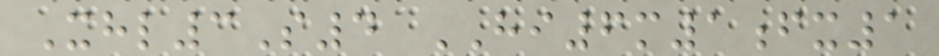Xhl3S4 HI6m1fx1
